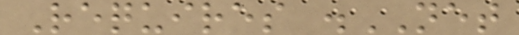Requires .NET
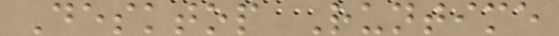Desktop Runtime
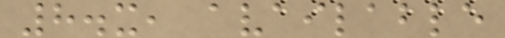8.x, available
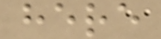here
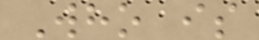Who is
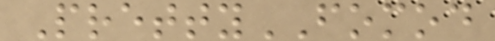PrettyFOMOD
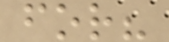for?
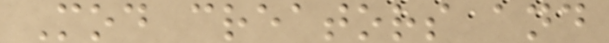Mod creators and
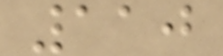110
